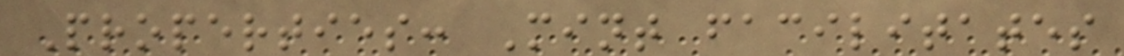Properties: Mint facilitates
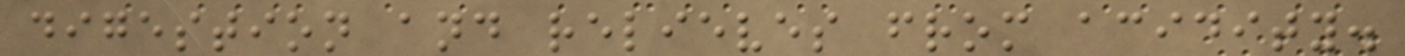digestion and relieves from acidity.
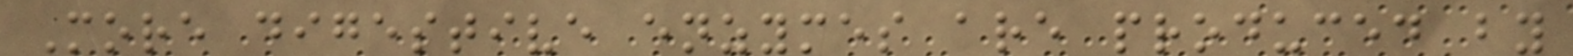More digestive enzymes are produced by
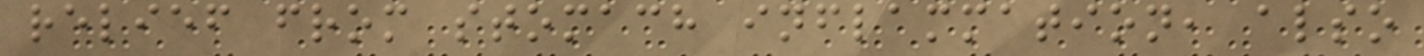relief from stomach inflammation, also
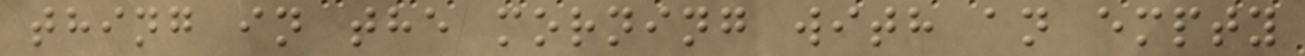thing in the morning with an empty
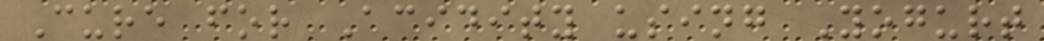Cure for Acidity using Yogurt
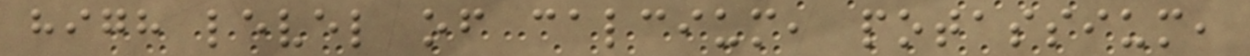high level of calcium, potassium,
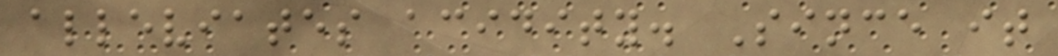alleviates acidity. Since it
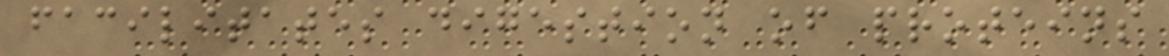facilitates digestion of proteins
